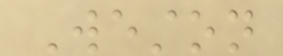Weston
